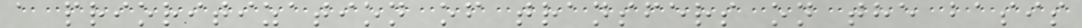a prioritization of transfers on the basis
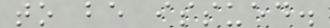to be issued.
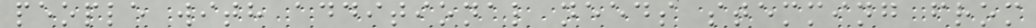people with additional needs stemming from
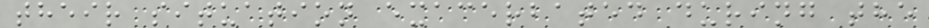their situation exacerbated during the
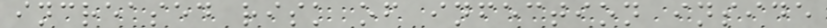increased risk of infection inside
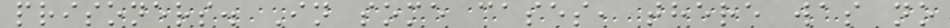prisoners. In some cases, there was no
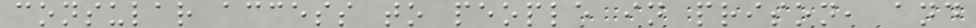consular access to people in prison, and
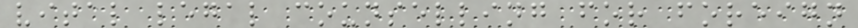vital legal counselling for foreign
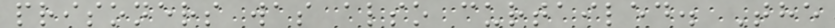prisoners was also curtailed. The
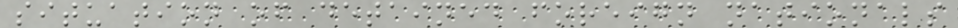situation of detained foreign nationals
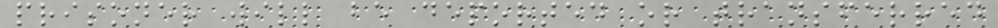prisoner will be deported or transferred
